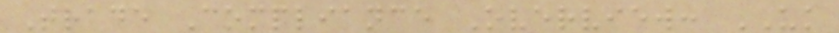Trade Compliance Overview: UK
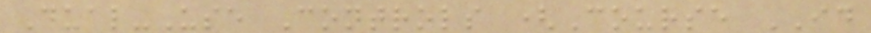Dual-Use Controls (Course ID
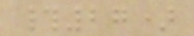#27)
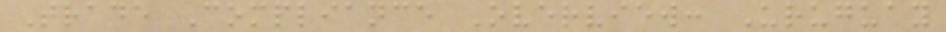Trade Compliance Overview: Uruguay
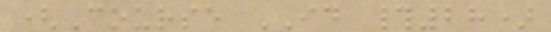(Course ID #28)
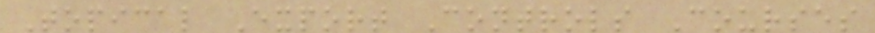Topical Export Controls Courses
